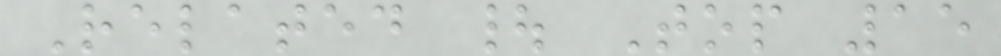Related | Top 15
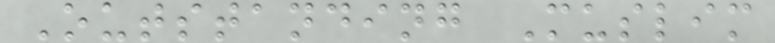Outstanding Muslim
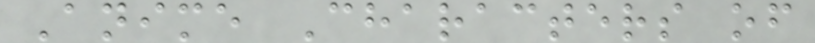Anime Characters of
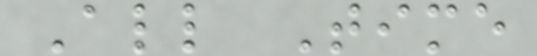All Time
